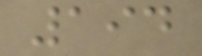194
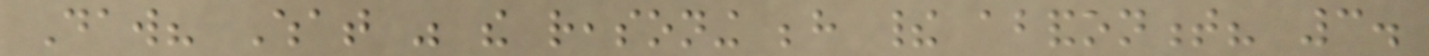Daw? What was the reasoning behind their abandonment? 3.
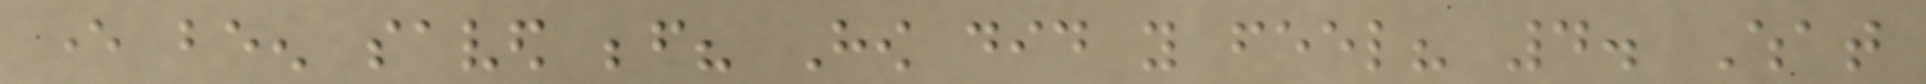ever been saved before? How did you feel? 4. What
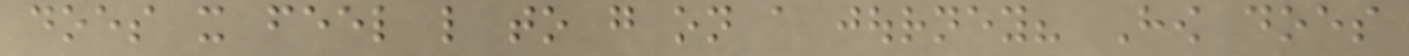does it feel like to go on a journey? How does
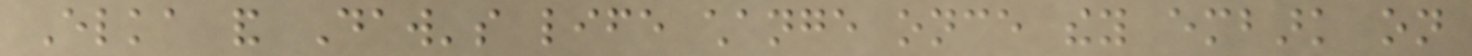Elka and Daw's life change once they embark on
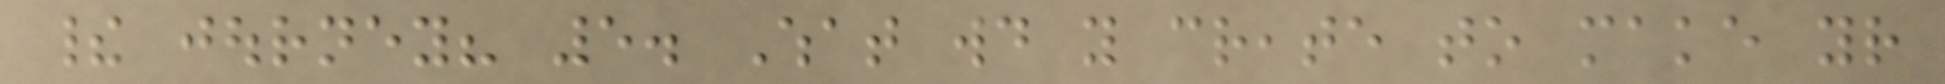their journey? 5. What would you create to make your
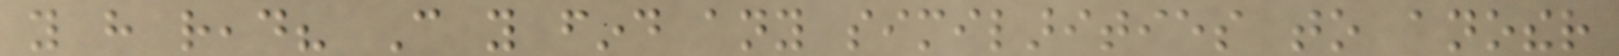you have read? Can you find any similarities to another
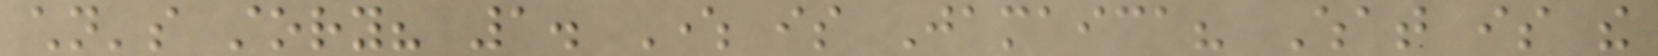children's story? 1. Where is Jamaica? What is the
